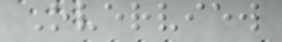Overview
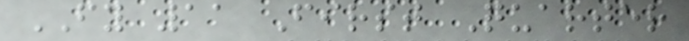FY 11 First Quarter
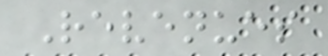Revenues
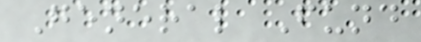General Fund
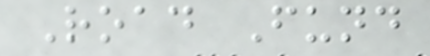Road Fund
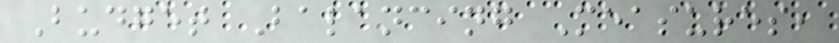Budget Balancing Measures,
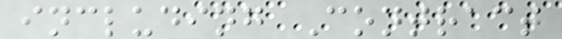including Contract
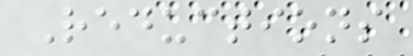Reductions
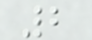2
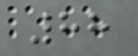88
